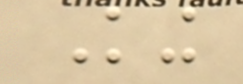King
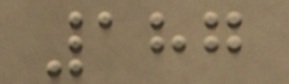187
